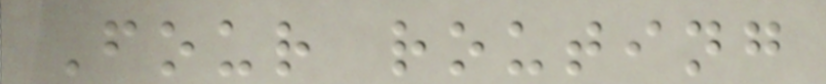Four routing
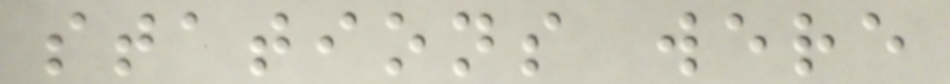stations were
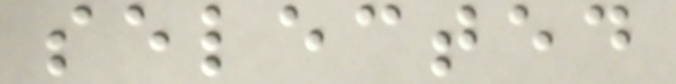selected
